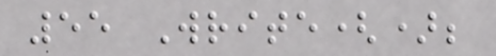55 Write();
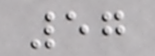57
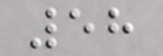58
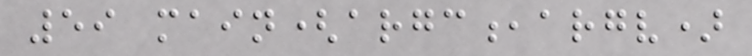59 main(argc,argv)
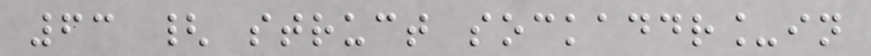63 { struct sockaddr_in
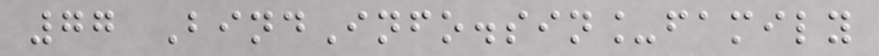77 BindInfo.sin_family
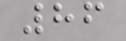86
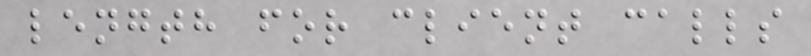length for client calls
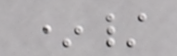*/
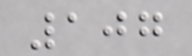107
